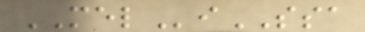MELiSSA
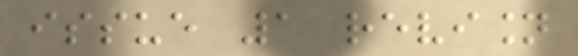issue 1 revision
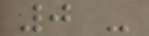0 -
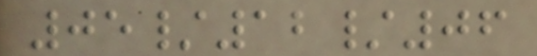05/12/06
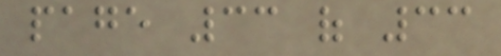page 33 of 33
